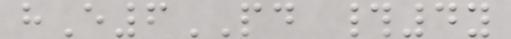hE6PD #4y
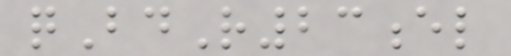qBdR23el
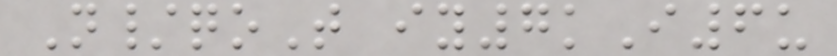N/qoT iy7kI6u
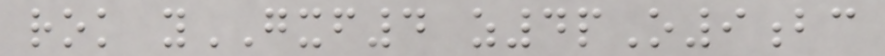rok yGXF4 z4pO9bc
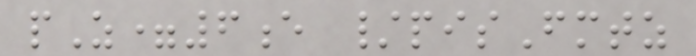pZ=6e /pisFmtz
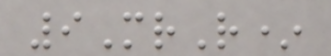9MrR*
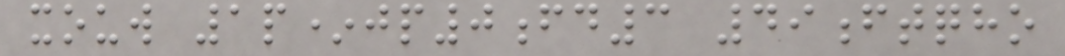xouw 1p*jp0fd3 49ftqho
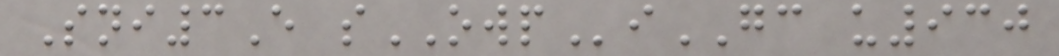Sni3E sOWPiGC u930
